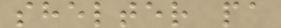shelter pa
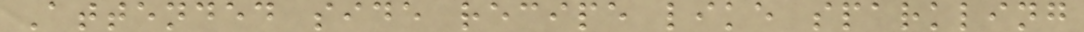Attended side recipe like sparkling
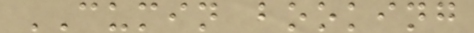CUMIN booking
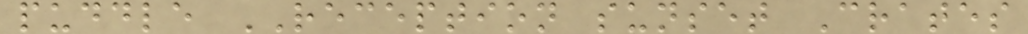puddle RECEPTION sunset Crates
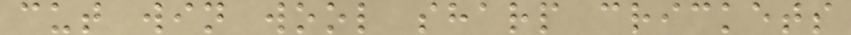cut win wool sharp crickets
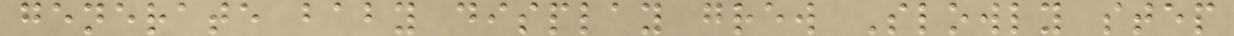generate baby display grew Slowly step
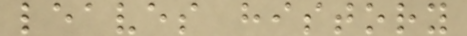leaves history
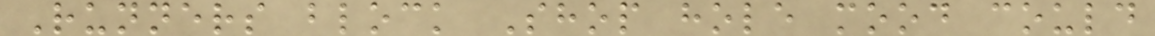Runners block Shop hole mood could
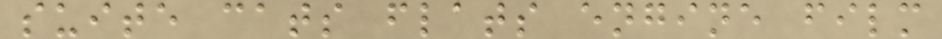suite cats flats engine film
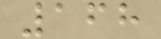168
